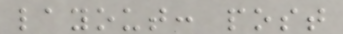layout: post
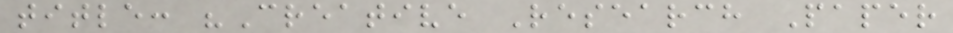title: "Creative Research Paper
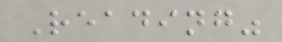Reading"
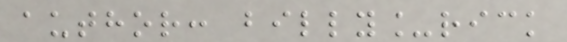author: billy_rick
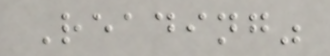Reading"
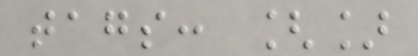tags: []
